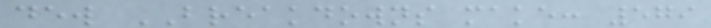dew BREAKDOWNS make: 579
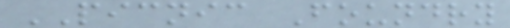PICNIC Foundry
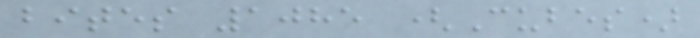bites 1085 (Cubes)
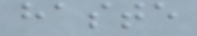haste
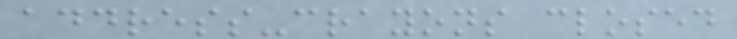address-crayons closed
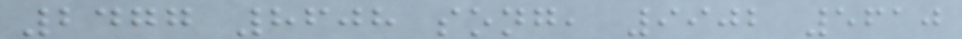2477 8608 song, 9902 5610
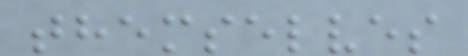themselves
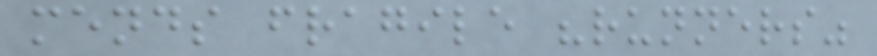mends fragile "runners"
